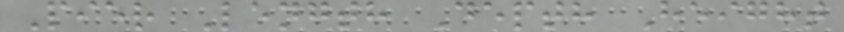Pier Length Depth Height
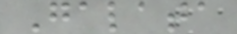Galata
